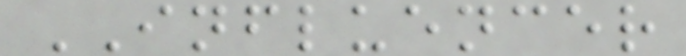INFLUENCER
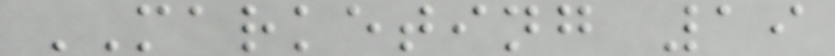MARKETING 19
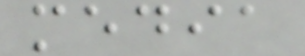media
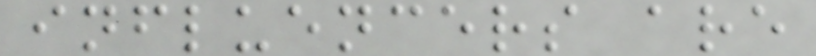influencers are
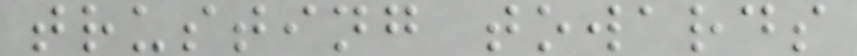trusting towards
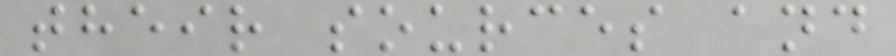their sources and
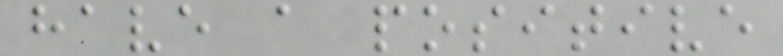have a positive
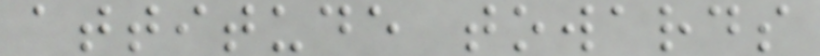attitude towards
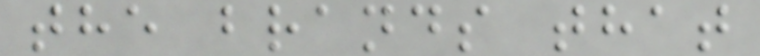the brands that
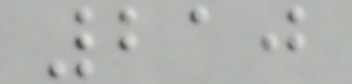210
